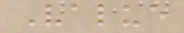Value
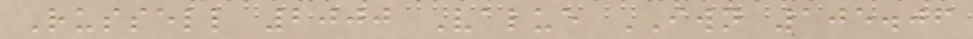Russell 2000 Value IWN 105.06
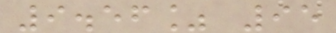9.56% 95
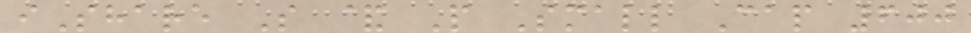iShare S & P Small Cap 600
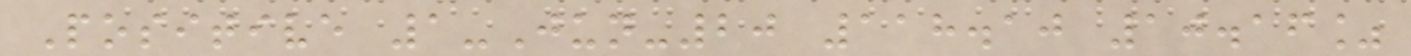Positive 1-Jun-20 118.10 10.16%
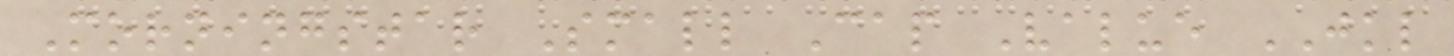Morningstar Small Cap Value JKL
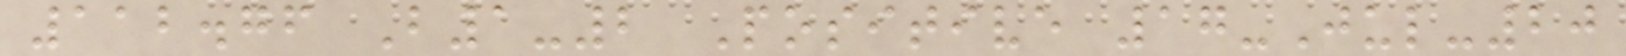112.76 B1-2 Positive 17-Jul-20
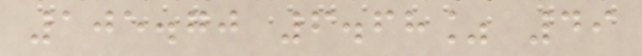105.70 6.68% 49
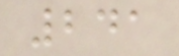241
